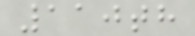110th
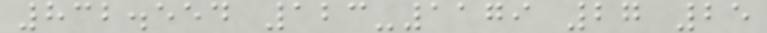832.554 123-1179 27 25
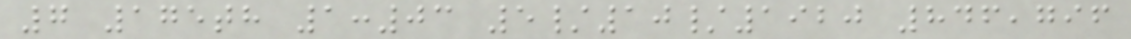7 175th 1:03 5/10/1920 846,796
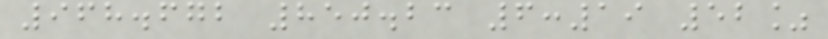968.672 850.23 6:19 52%
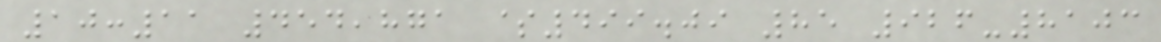10:11 454,871 $499.09 85 926-8103
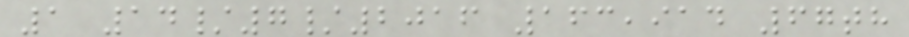1 14/7/2016 163,914 67th
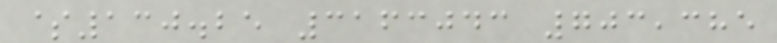$130.25 3163043 703,385
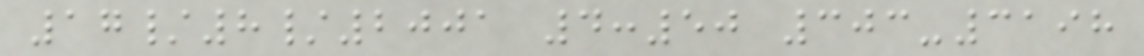17/8/2001 4:50 303-3198
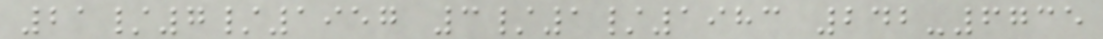21/7/1957 3/1/1983 242-6735
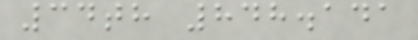34th 848.141
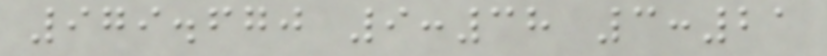979.670 9:38 3:21
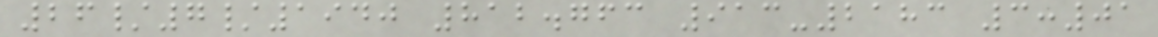26/7/1940 812.763 913-2183 3:01
